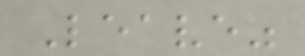Leave"
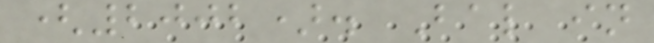(2002). Bal in
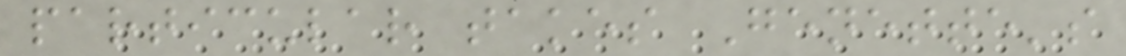particular takes Genette's
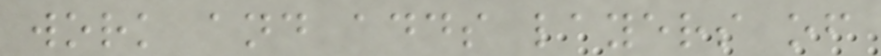work and adds layers of
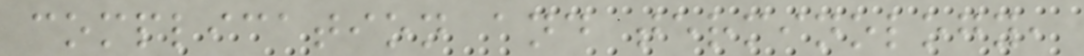complication and terminology,
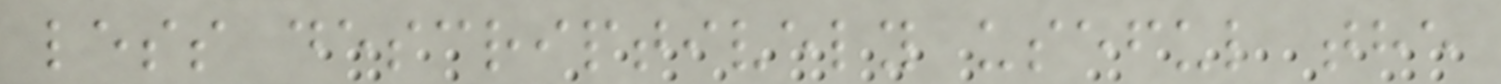less descriptively useful the
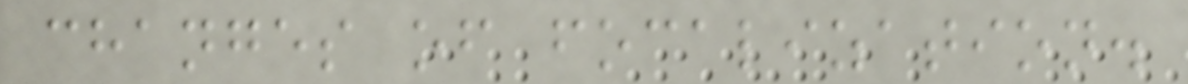changes of focalization.
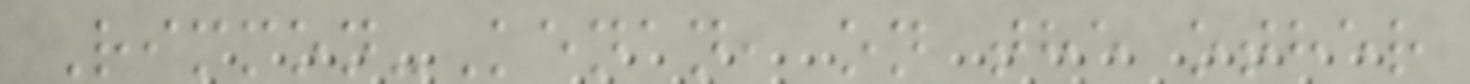Rimmon-Kenan, on the other
